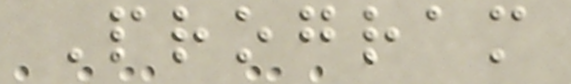Program
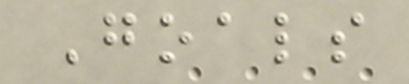Goals
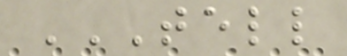TELL
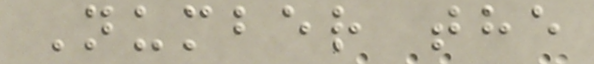Number the
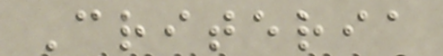Criteria
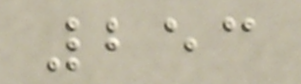253
